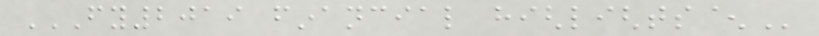FY2019 FINANCIAL HIGHLIGHTS^
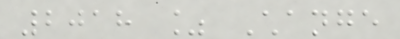2018 % Change
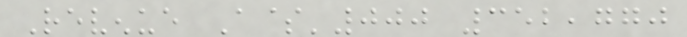Revenue A$'000 352,770
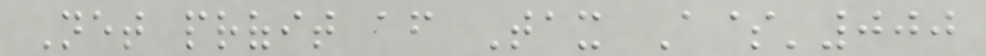Net profit after Tax A$'000
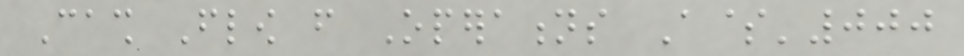Cash Flow from Operations A$'000
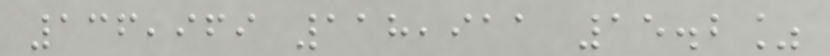136,969 118,911 15.2%
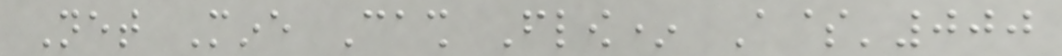Net Mine Cash Flow* A$'000
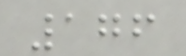176
